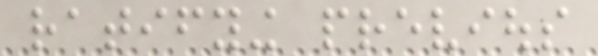ratifying previous
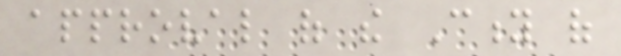approval of the City of
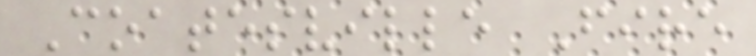Coatesville Fire
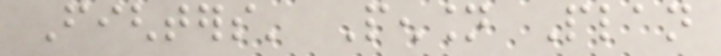Fighters' Pension Plan
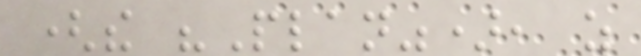(the "Plan"), as
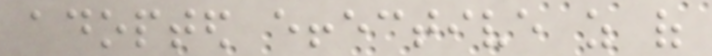adopted effective as of
